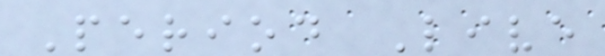Period Live
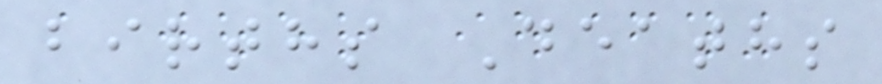births Deaths
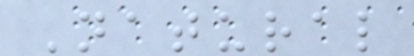Natural
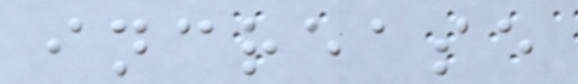increase
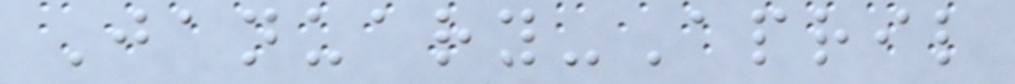January-April
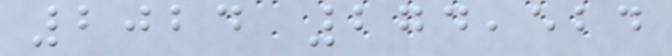2024 274,524
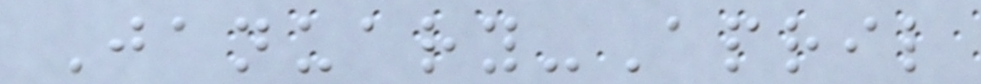January-April
